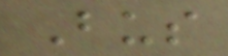Bus
